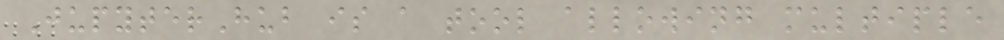JupyterHub is a tool allowing multiple
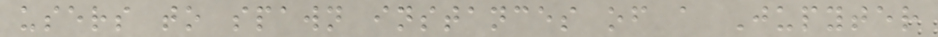users to spawn instances of a Jupyter
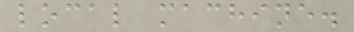local machine.
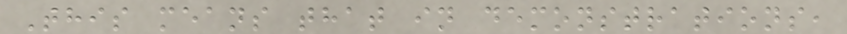This means that in demonstrations,
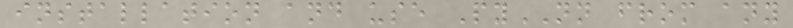installation and use PyNN from any
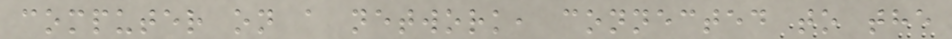computer on a network, connected to the
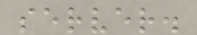server.
